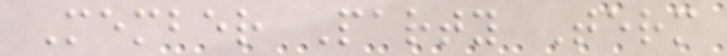Member Party Term
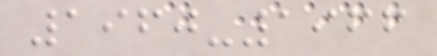1960-1966
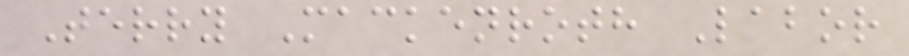Terry Mackenroth Labor
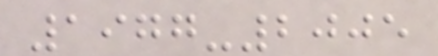1977-2005
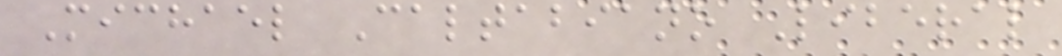Michael Caltabiano Liberal
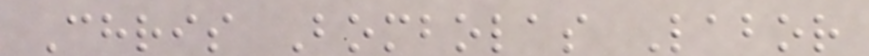Chris Bombolas Labor
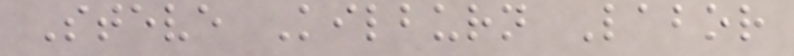Steve Kilburn Labor
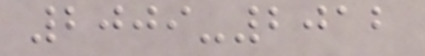2009-2012
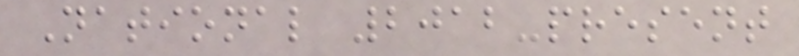National 2012-present
